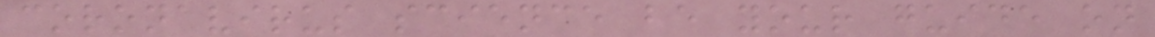coronavirus science be your guide on
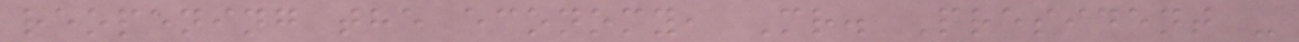reopening the economy, Mr. President -
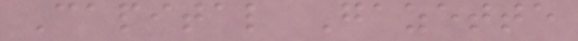Capital Gazette
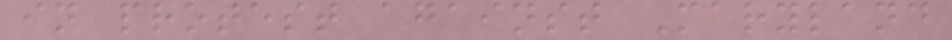in protest against Maryland
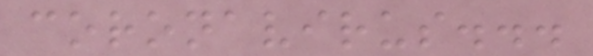coronavirus...
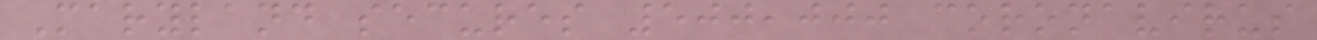Maryland secures 500,000 coronavirus
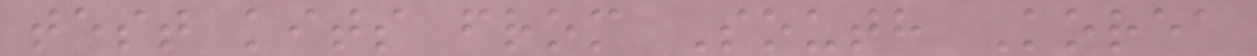test kits from South Korea
